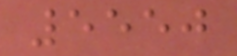5550
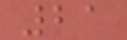21
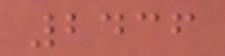2436
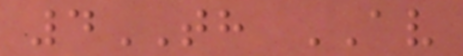4TH AV
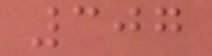307
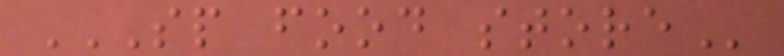SP FOOD STORE
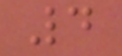4
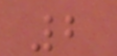2
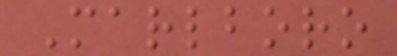Marlboro
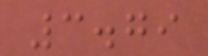3.79
